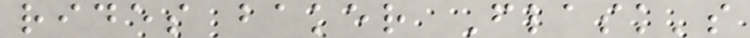rides baker Flask's
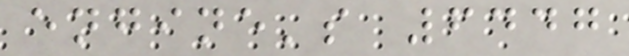engine's 6447
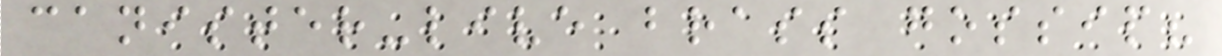canister-live brass gossip?
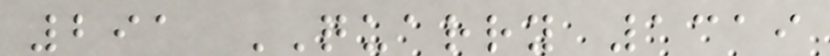291 QUARRY 1319
